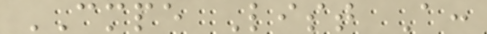CMPE List A:
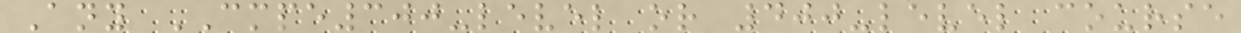Any CMPE300-level or 400-level course
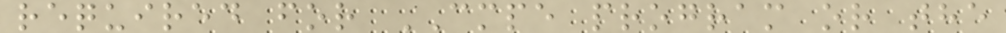required for CMPE program or the
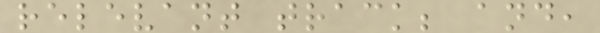relevant track; and,
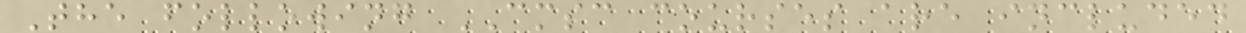The following CMSC courses are included
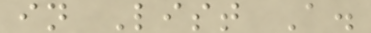in List A.
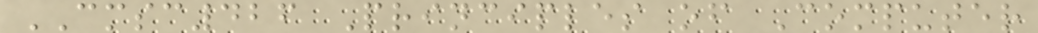CMSC426 Principles of Computer
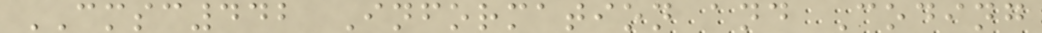CMSC442 Information and Coding
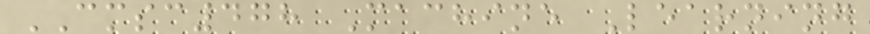CMSC478 Machine Learning
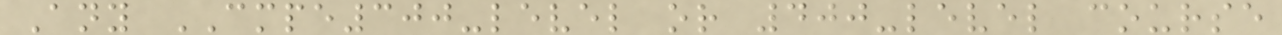Any CMPE300-level or 400-level course
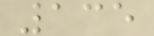135
